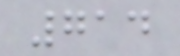714
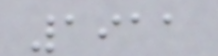1911
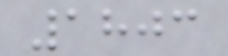1803
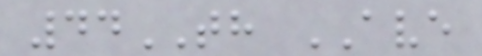44TH AVE
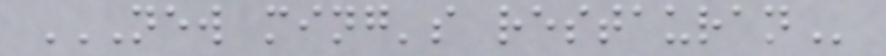NEW MING'S RESTAURAN
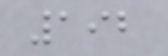192
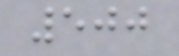500
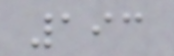193
